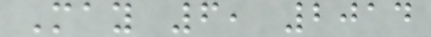May 6, 2014
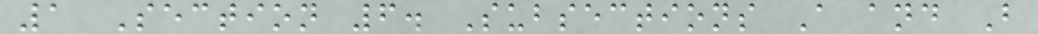1 Section 6. Subsections A and B
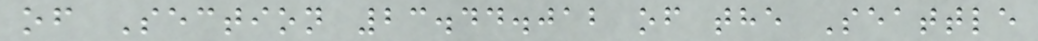of Section 23.44.012 of the Seattle
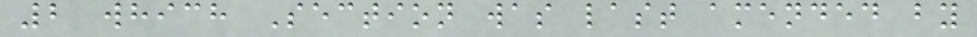2 which Section was last amended by
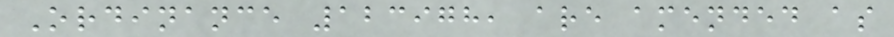Ordinance 123978, are amended as
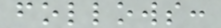follows:
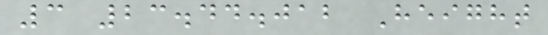3 23.44.012 Height
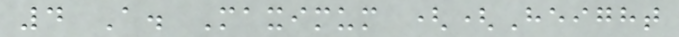4 A. Maximum ((Height
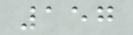157
